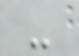-
